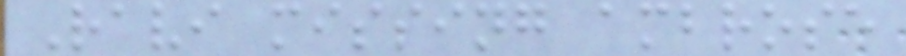Ravi missing ambrose
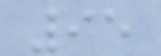95
